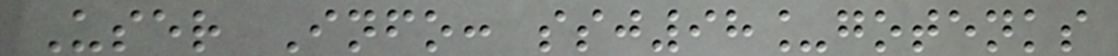User Info: ssj98_gotenks
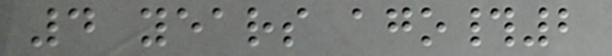4 years ago#2
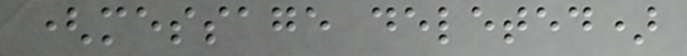(message deleted)
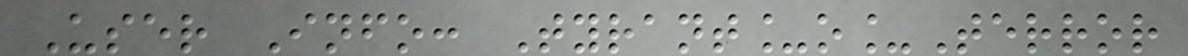User Info: Tyrant_o_Terror
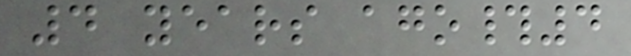4 years ago#4
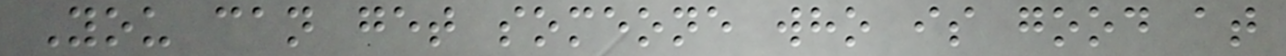You can get someone who is good at
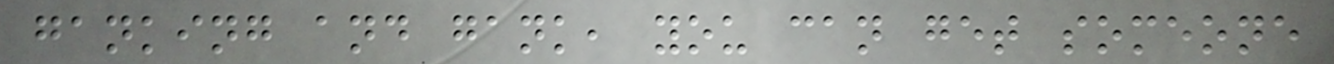ganking and gank, you can get someone
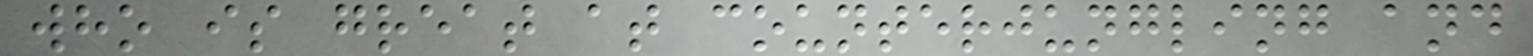who is great at counterjungling and
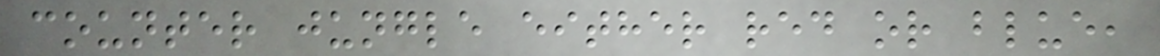counter jungle either red or blue,
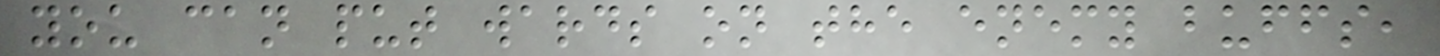you can put wards on the enemy buffs,
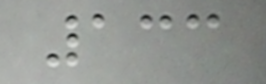133
